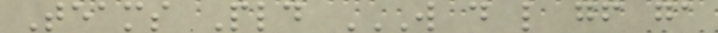Teams Pld W D L GF GA
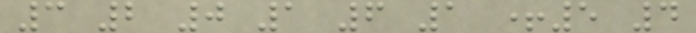3 2 0 1 6 1 +5 4
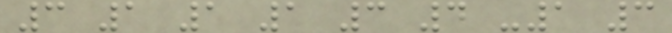3 1 1 1 3 4 -1 3
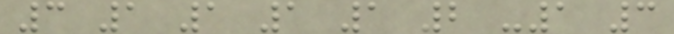3 1 1 1 1 2 -1 3
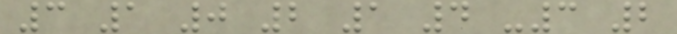3 1 0 2 1 4 -3 2
